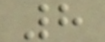8
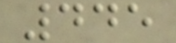445
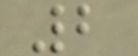2
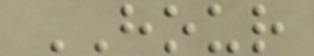HOUR
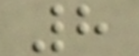8
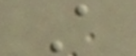A
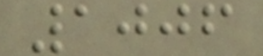1006
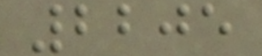2205
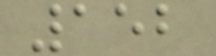152
